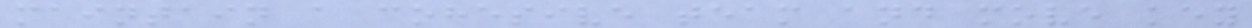maintain a cohesive team and move key
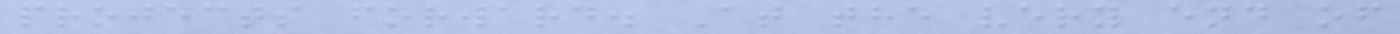projects forward. At the very end of
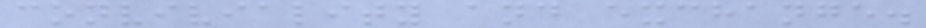conviviality and exchange.
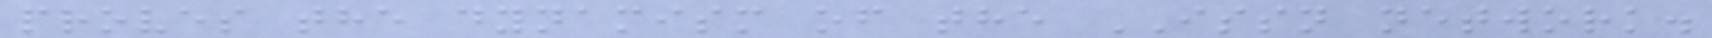proves the dynamism of the ISSN network.
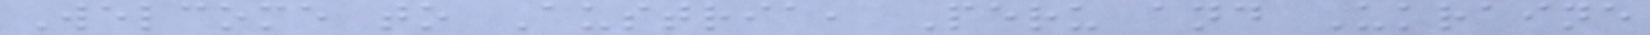Welcome to Austria, Peru and Ukraine
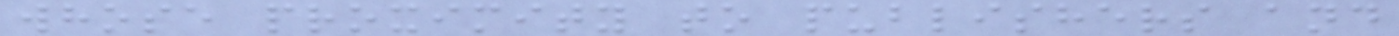whose proximity to publishers and
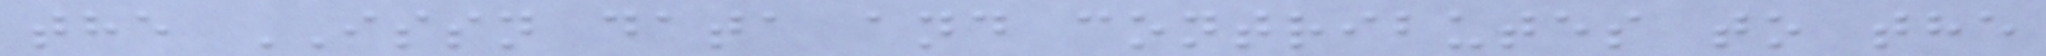the ISSN data and contributes to the
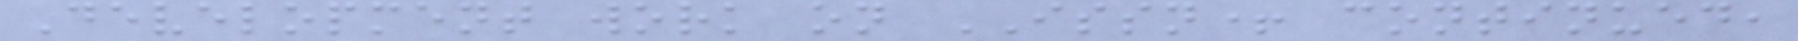Development work on ISSN+ continued,
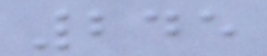245
